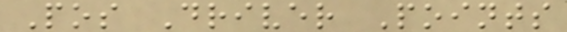Pos Driver Points
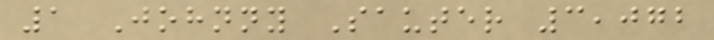1 Johnny Sauter 3,072
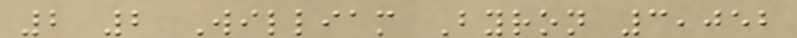2 2 William Byron 3,052
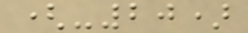(-20)
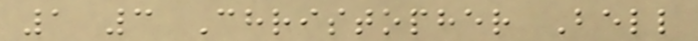1 3 Christopher Bell
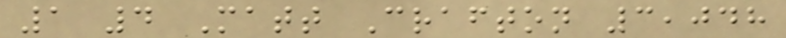1 4 Matt Crafton 3,048
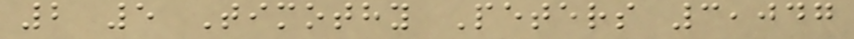2 5 Timothy Peters 3,047
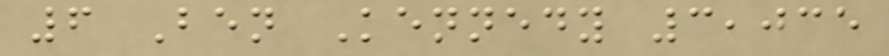6 Ben Kennedy 3,035
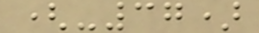(-37)
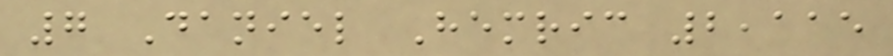7 Daniel Hemric 2,115
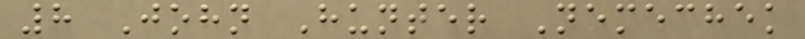8 John Hunter Nemechek
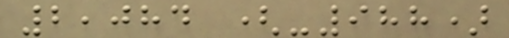2,084 (-988)
